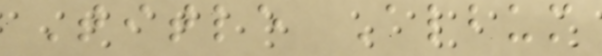Title Album
